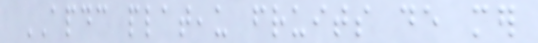APDC plateau fruits de mer
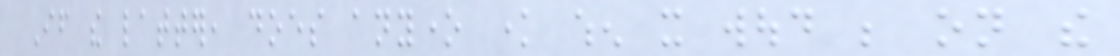If the latter, does anyone know when it woud be on the
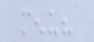menu?
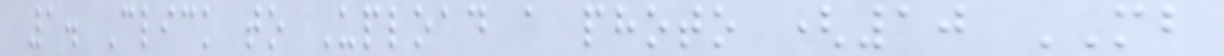1. Click to Upload a photo (10 MB
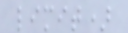limit)
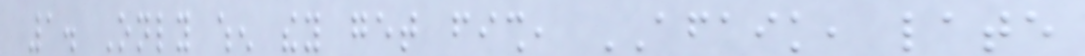1. Only when they get fish, AFAIK, late
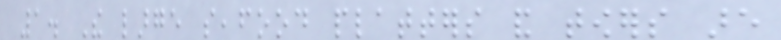1. The large seafood platters and towers are
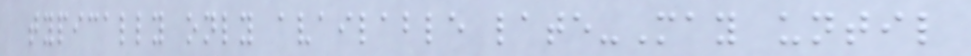typically only available late-May until
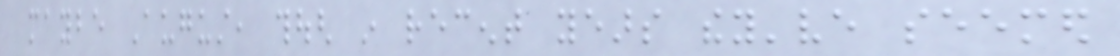maybe August, though in recent years they've seemed
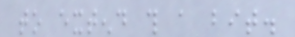to extend this a bit.
